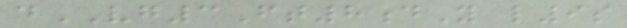dVG3Ft8dY l9s
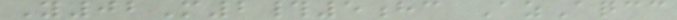Y02M2#5hc AzAqcc
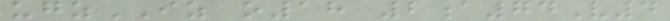ugzIZ o18 2a74V4
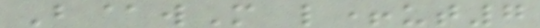B@wM l+ut7
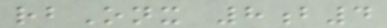rbOnx 8b4
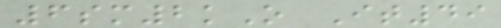6sm2kO It49
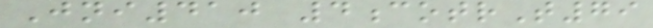Jni410 4cotrT79
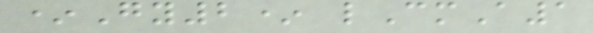*Gy2* lCmA1
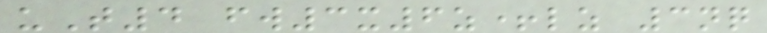uT4 fw3x6z+lz 3nq
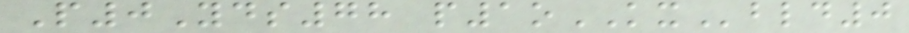P0Yds78 p1oKXbld0
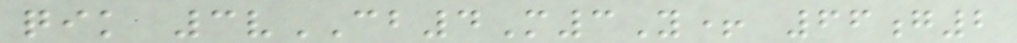qik 3vCB4M3Y+ 66g2
